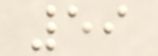59
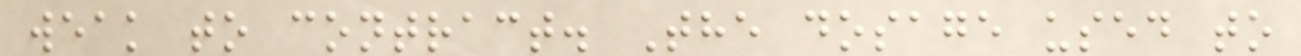weak to contract. The dosage used to
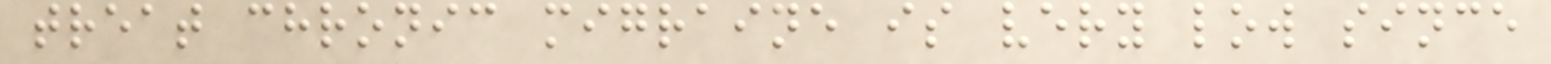treat chronic migraine is very low since
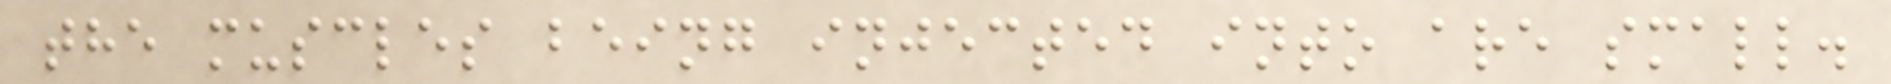the muscles being injected into are small.
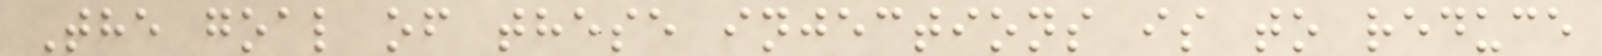The goal of these injections is to reduce
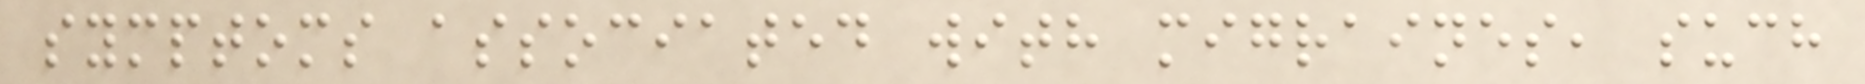symptoms associated with migraines, such
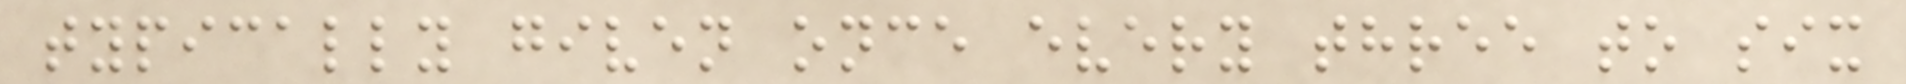typically given once every three to six
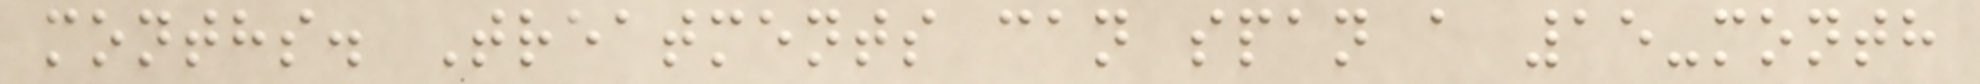months. Treatments can span a 15-month
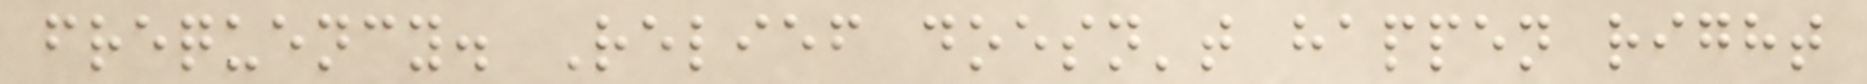frequency. Relief doesn't happen right
